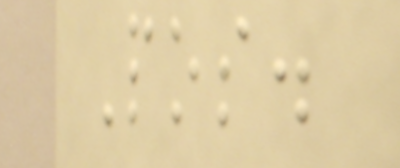Pos.
